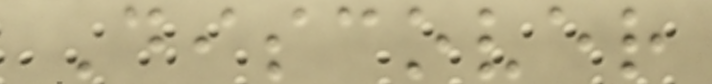Discover
